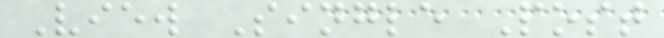View Single Post
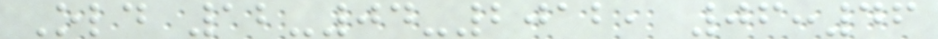Old 12-04-2012, 06:46
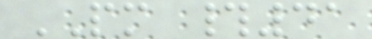PM #41
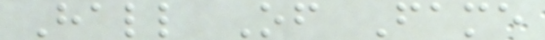Hall Of Fame
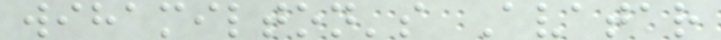wihamilton's Avatar
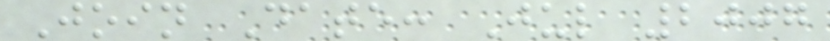Join Date: Jul 2007
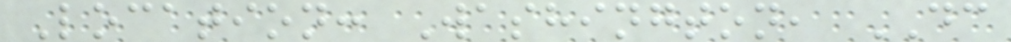Location: Washington, DC
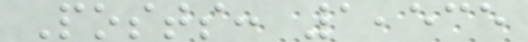Posts: 1,535
